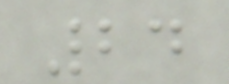24
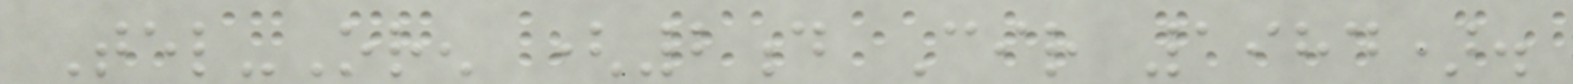Tel-Oren (2d Cir 1984).
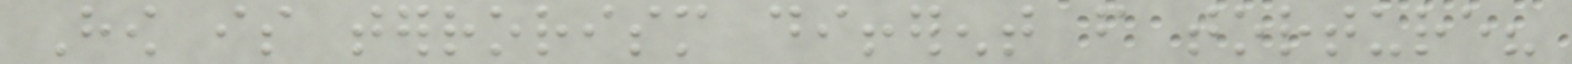How is terrorism different from torture?
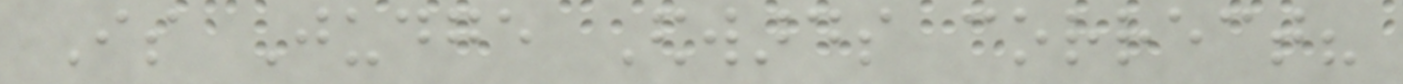Is Judge Edwards correct?
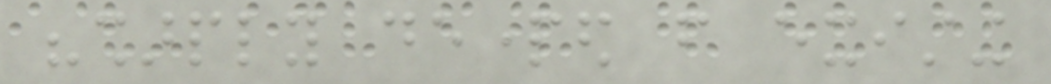"sharply departed from existing
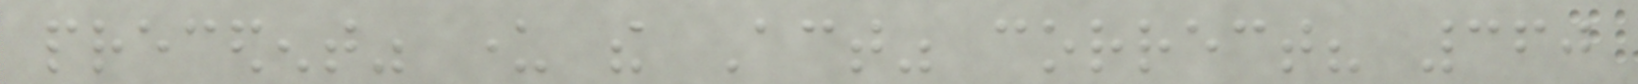precedent" under the Act" correct? 360
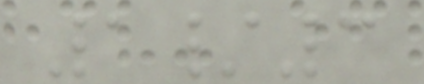1/3
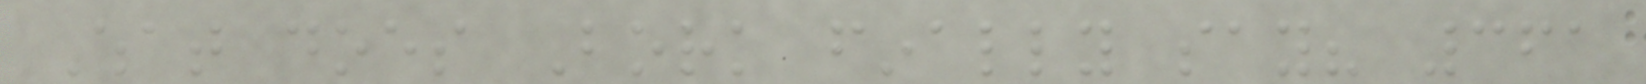What does Bork finally say? 361
